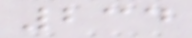234
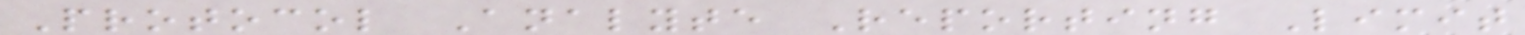Protocol Analyte Reporting Limit
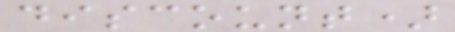discount)
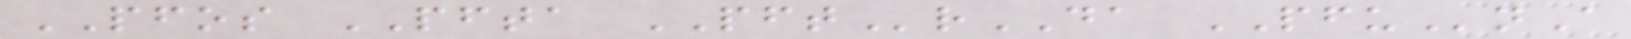PFOS PFTA PFTrDA PFUnA
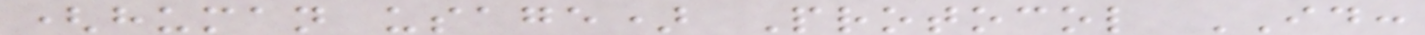(human usage) Protocol ID:
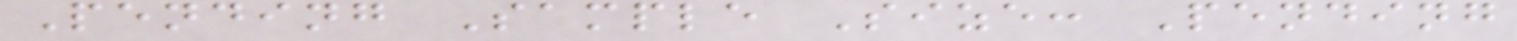Pending Sample Size: Pending
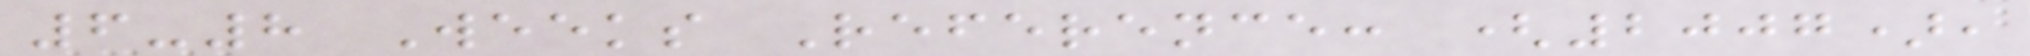6-8 Weeks Reference: (2007),
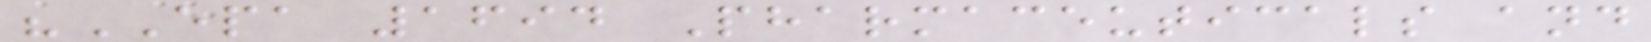"EPA 1694 Pharmaceuticals and
